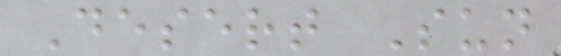Desert Sun
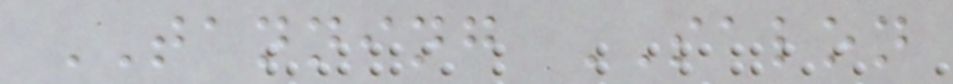TANNING SALON
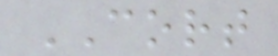CORT
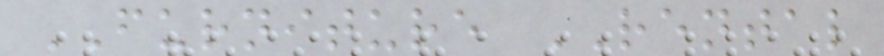FURNITURE RENTAL
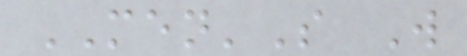MEN'S W
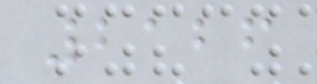2126
